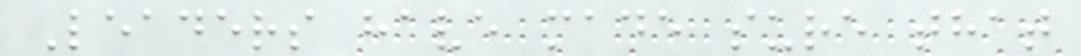Leaders have made sure that
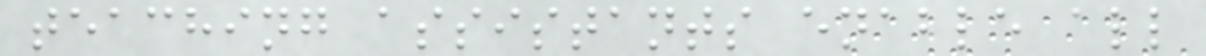teaching assistants enable all
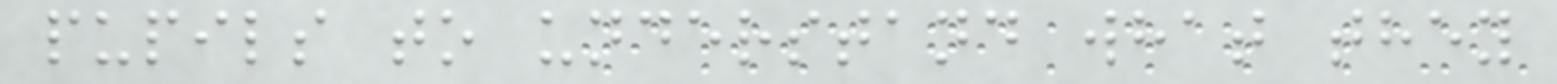pupils to understand what they
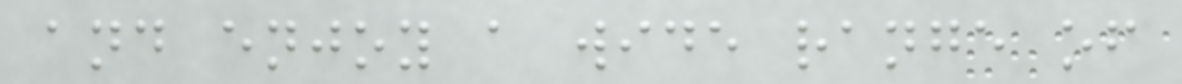and enjoy a wide range of
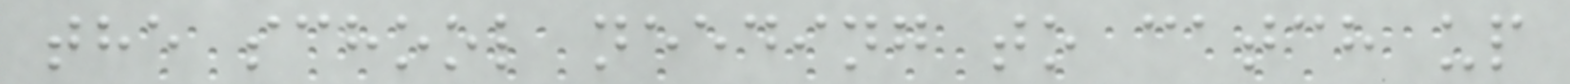the school needing to catch up
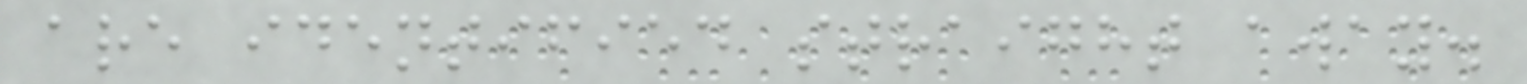are identified straight away.
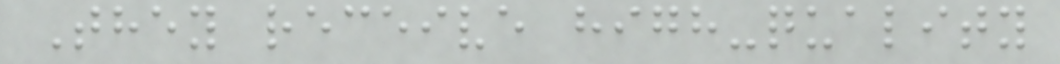They receive high-quality
